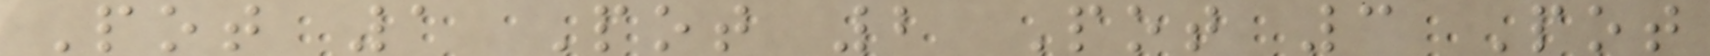Pot 1 Pot 2 Pot 3 Pot
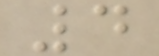4
